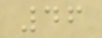46
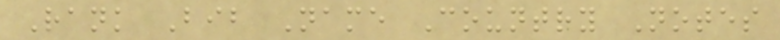Rank Bib Name Country Notes
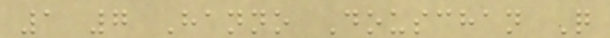1 7 Hanno Douschan Q
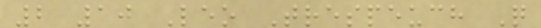2 10 Leo Trespeuch Q
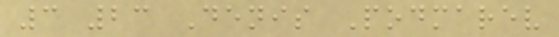3 23 Denis Podmarev
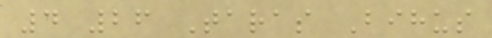4 26 Taras Bihus
